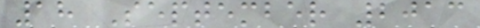18 September 2013
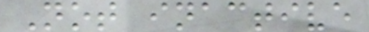Not inactive
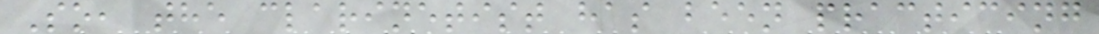So, the clarinetist has been practicing
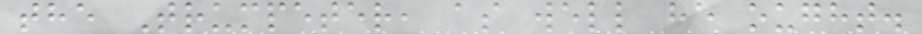the Trumpeter, as well he ought.
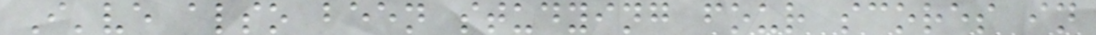I've also been studying four scores in
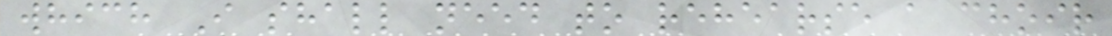which I shall need to rehearse a choir
